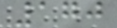170
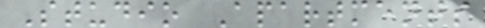Studio Apartments
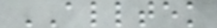ALLTEK
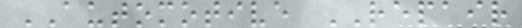AUTOMOTIVE REPAIR
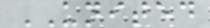UNITED
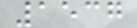1537
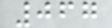067
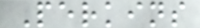Perkins
